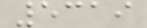5319
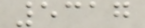5317
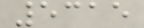5315
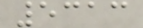5313
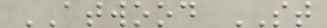ATWOOD ST
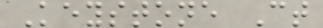Keystone Ct
